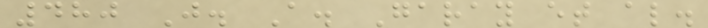480 J. A. Garay et al.
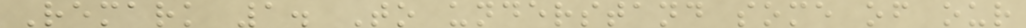Remark 1. To understand some of our
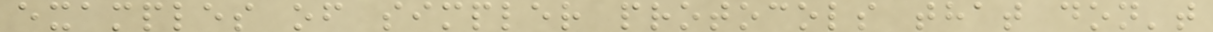examples of simpler protocols that don't
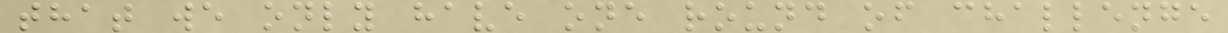that we only have one round of challenge
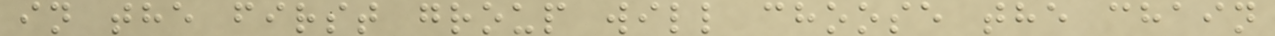in the first group will choose the chain
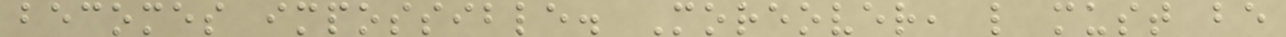becomes impossible. Moreover, l must be
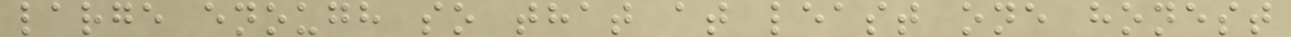large enough so that at least one honest
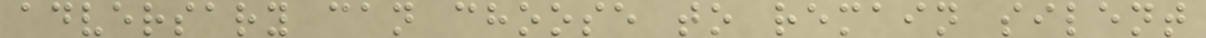adversary can choose to remain silent
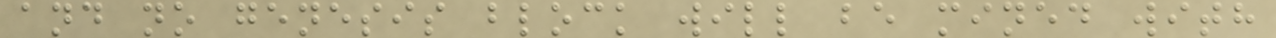and no genesis block will be mined with
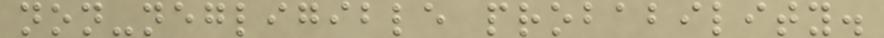non-negligible probability.
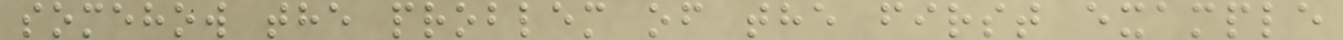somehow the problem of the first example
